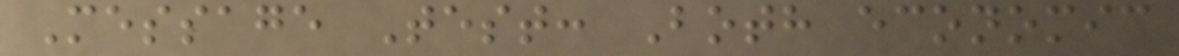Message Test: Both economic
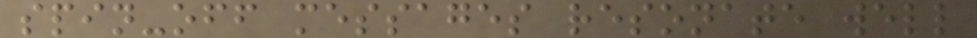spin-off messages resonate well
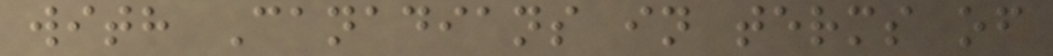with Canadians in terms of
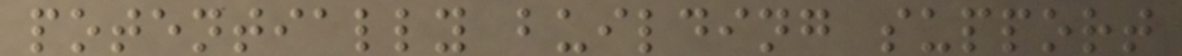potentially building support
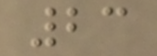23
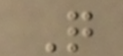Q
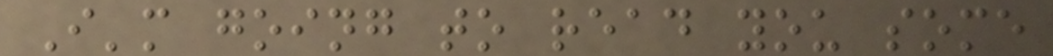I'm going to read you some
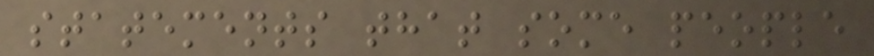statements that some people
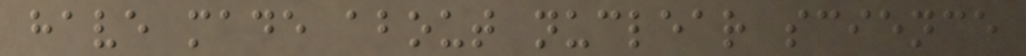have made about nuclear science
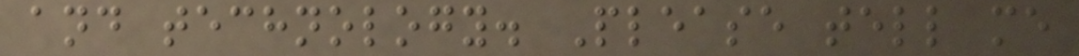and technology. Please tell me
